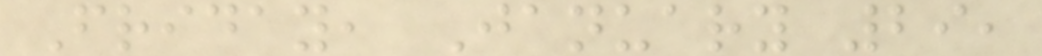Friday, January 29,
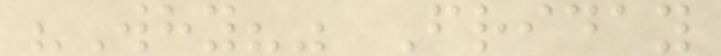"Why?" Friday
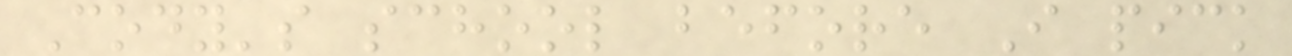Cody's school before I pick
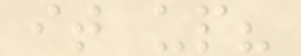it up?
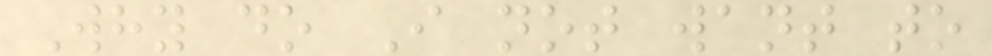Why do I not want to
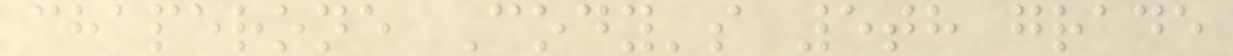chaperone Cody's 5th grade
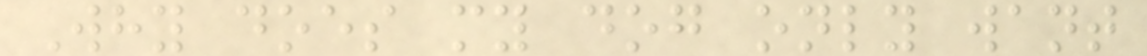Why does my dog only want
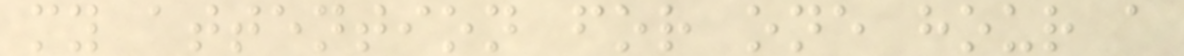my attention for one hour a
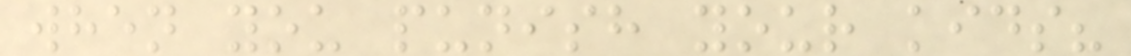when you punish your kids?
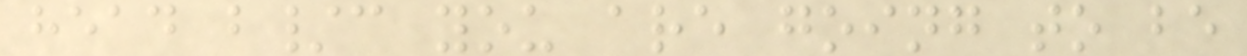head b/c you are going to be
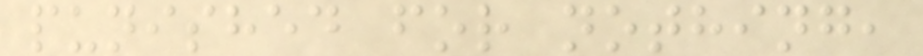punished for nothing,
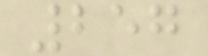257
